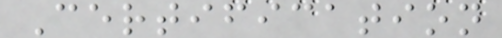Certification
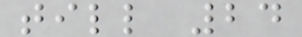till 24
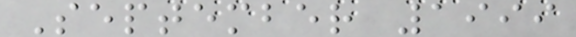September 1999
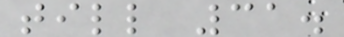till 31.
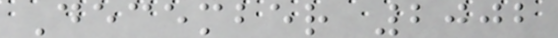December 2002
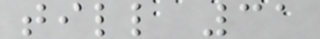till 31
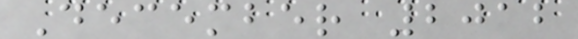December 2012
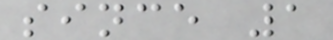since 1
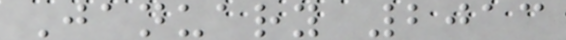January 2013
